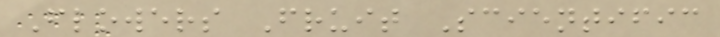Flowers Fruit Scientific
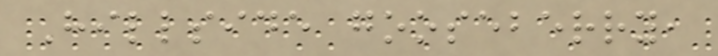Hillside gooseberry,
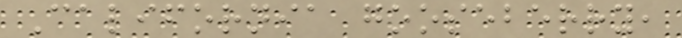California gooseberry,
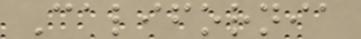California
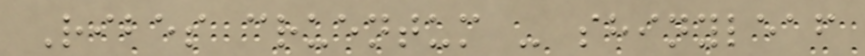Ribes cruentum - shinyleaf
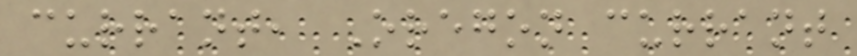currant, Oregon currant
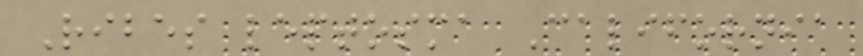Ribes leptosma California
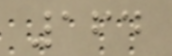164
